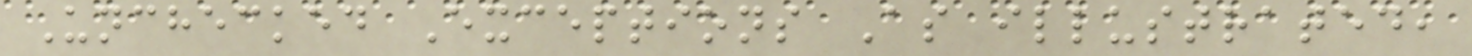Unchecked Exceptions As illustrated,
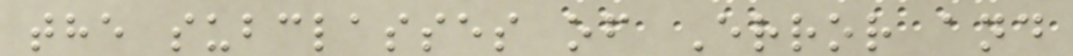the subclasses of Error and
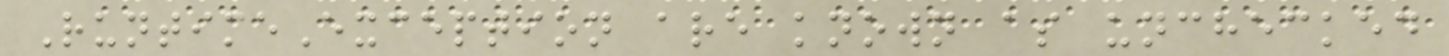RuntimeException are known as unchecked
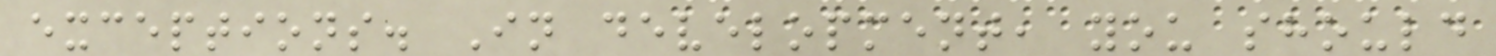exceptions. In development, you should
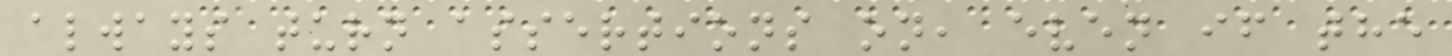always turn assertions on, even if the
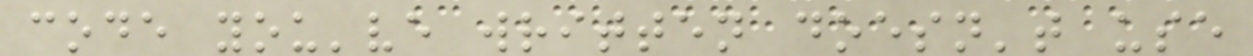code you've written doesn't use
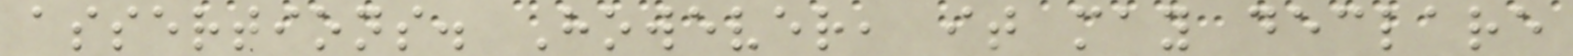assertions. However, it may declare
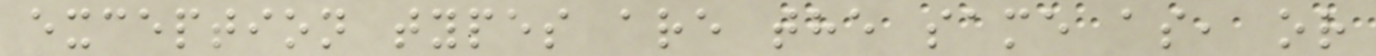exception types are the same as, or
